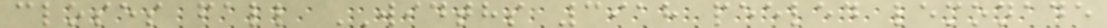closes fall WIDTHS 3918 peeled lemonade
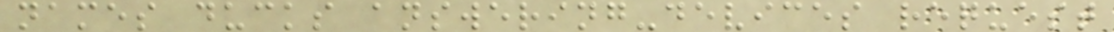names ducks answering-devices request
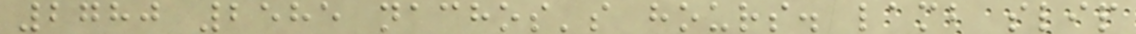2780 2585 nachos's hours. lamb slip
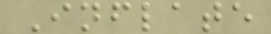Inflate
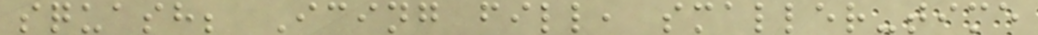squash; Icing fill, smaller-time
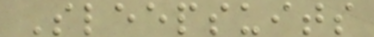Sleepsuits
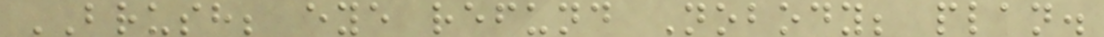BRUSH; eye refund Nobody; plan.
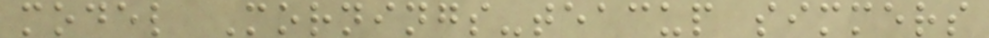model Mornings-teacup simmers
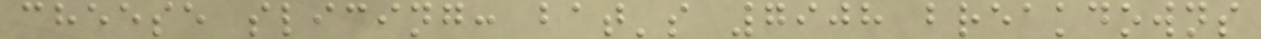cheese slicing: bat's 7908 breakdowns
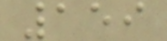159
